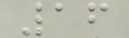16
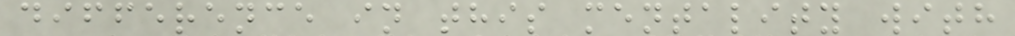difference in this mentality with
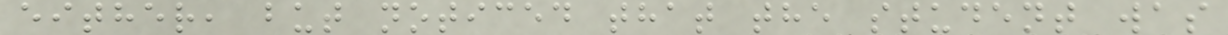either, but noticed that the student was
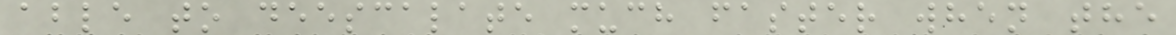able to deescalate much faster when the
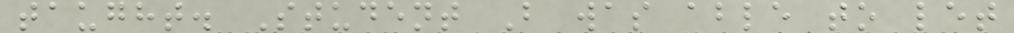taught. Student B was able to let
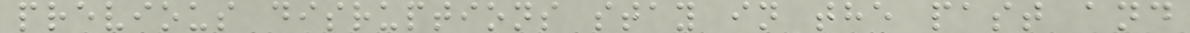previous disruptions stay in the past and
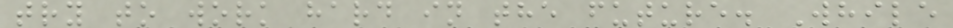try to work hard in the future. While
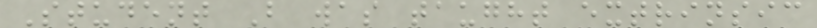Student B was taught extrinsic
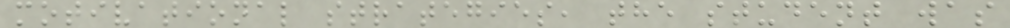motivational strategies, the student was
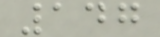147
